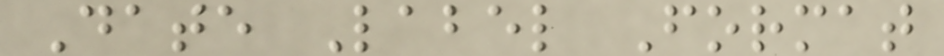Date Label Format
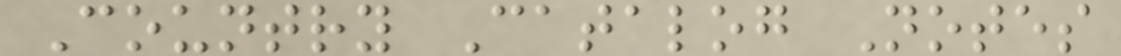Country Catalog Notes
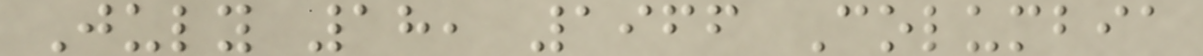July 18, 1966 Columbia
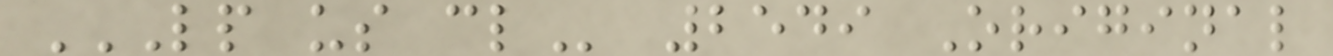LP US CL 2549 Original
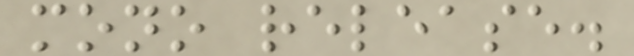mono release.
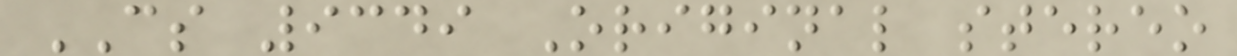CS 9349 Original stereo
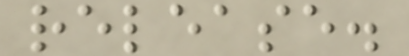release.
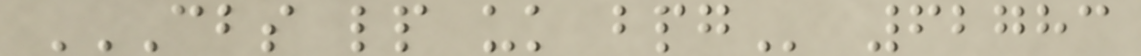CBS LP UK BPG 62783
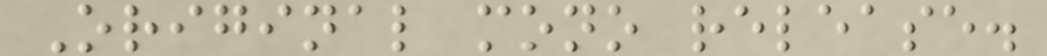Original mono release.
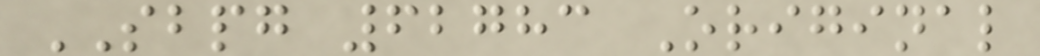SBPG 62783 Original
